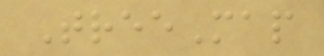TreeMap
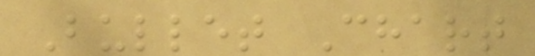Bullet Chart
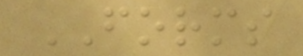FORMS
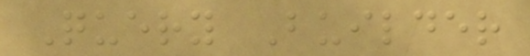Query Builder
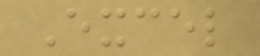Excel
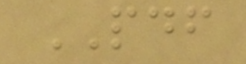PDF
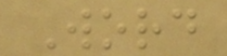Word
